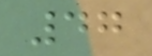47
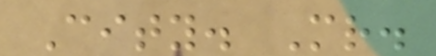City. Mr.
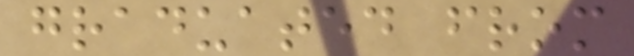graduated from
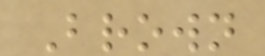Brown
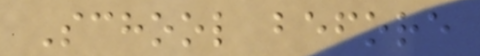School before
